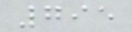795
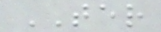TER
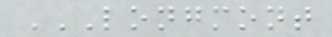LONGMONT
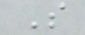S
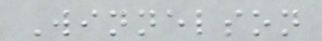Winnelson
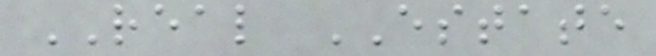REAL ESTATE
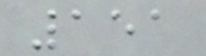151
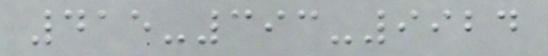415-393-9924
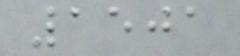1501
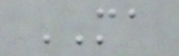MA
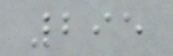295
